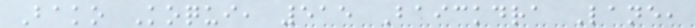Bako Koqui, 515 Baickdra Lane,
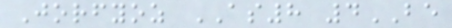Jorfyoz AS8 4BE
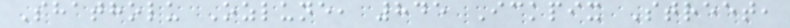Shatholu Ozlune, 845 Ickpix Street,
